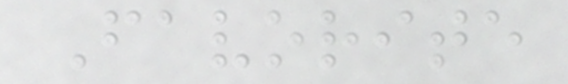Favorite
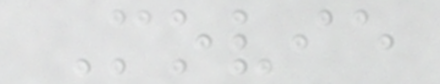Movie
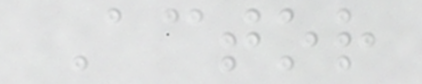Actor
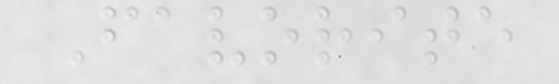Favorite
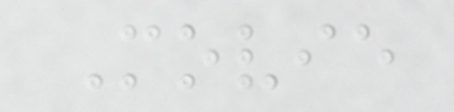Movie
